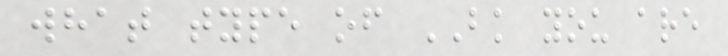what type of BK you are
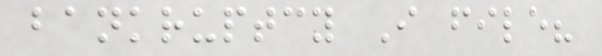bankruptcy I file?
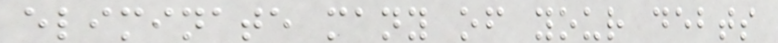eliminate many of your debts
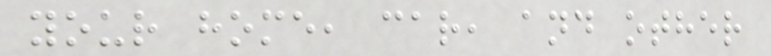your home, car, and other
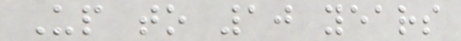Up to 10 years
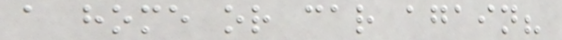a home or car again?
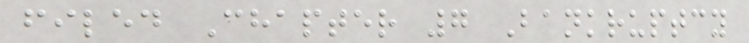filed Chapter 7 Bankruptcy
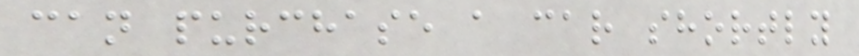can purchase a car shortly
